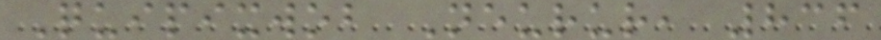Quipixwob Neurur, 836
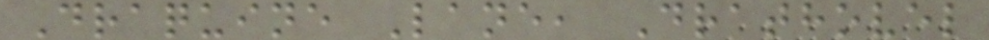Draquine Lane, Drathovel
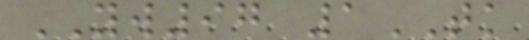YW97 1TK
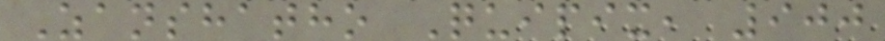Zanshatho Quipix, 900
